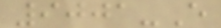9001-E
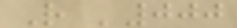R '000
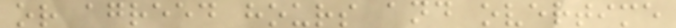or agreed hours and overtime
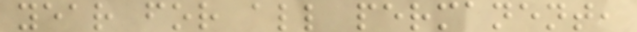year for all permanent,
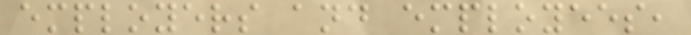employers and employees,
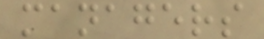managers
